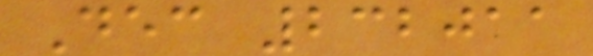Dec 232011
